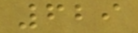629
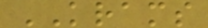KRAMS
